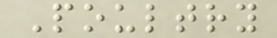Poultry
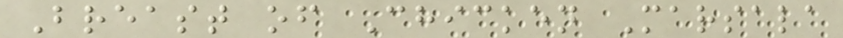Breast of Chicken Marsala
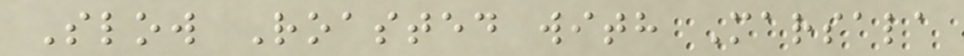Slow Roasted with Marsala
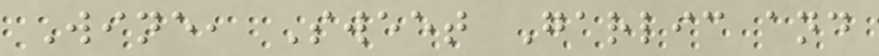Wine, Sweet Garlic and
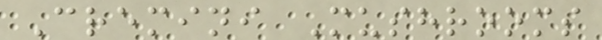Cremini Mushrooms
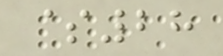$28
